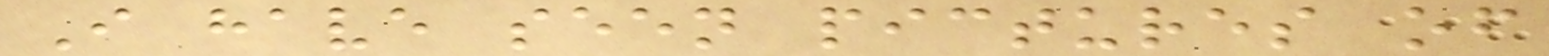I have seen pictures of
